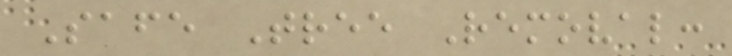Safe Tree Removal:
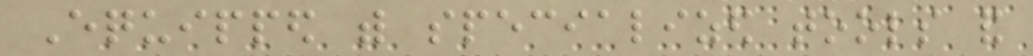Equipped with specialized tools and
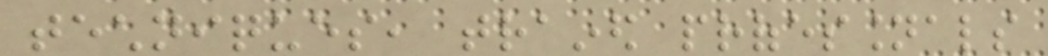techniques, trained professionals
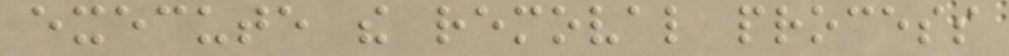execute the removal process
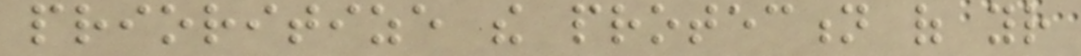prioritize the protection of your
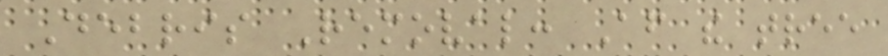Debris Removal: After the tree
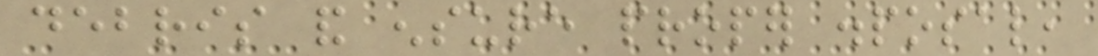debris and ensure proper disposal,
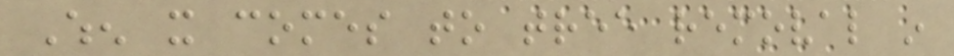When it comes to tree removal in
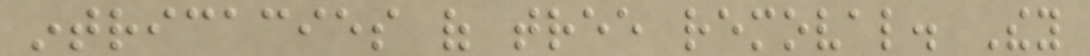intricacies of tree removal. They
